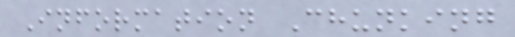Information Chunking
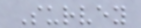Survey
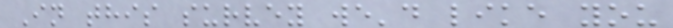In this survey we'd like you
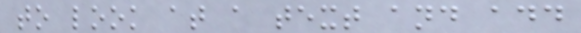to look at a text and add
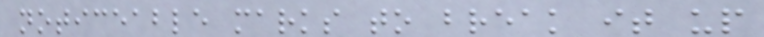noticeable marks to break it up
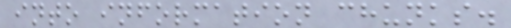into information chunks.
